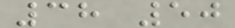38 50
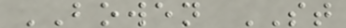BOWEN ST
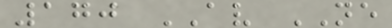170 AV NE
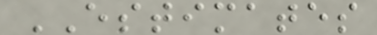ESTIMATES
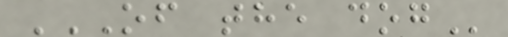OF THE DOG
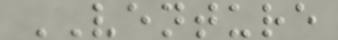VENTURE
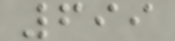699
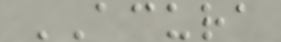ACURA
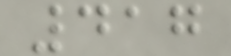417
